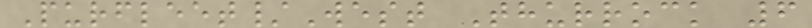Purfleet/West Thurrock 6
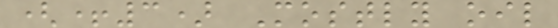(+3) Mostly oil
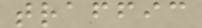traffic
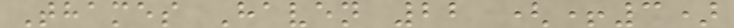Thames Haven 22 (+3)
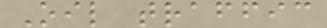Oil traffic
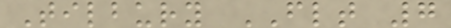Tilbury FLT 7
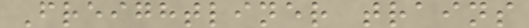Freightliner trains
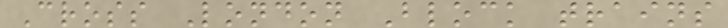Cross London Block trains
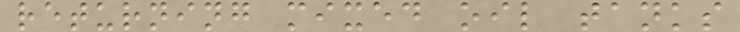returning mixed oil tanks
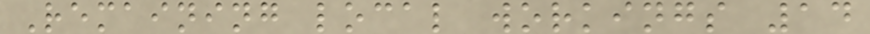Remaining local workings 14
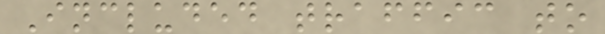Included traffic to
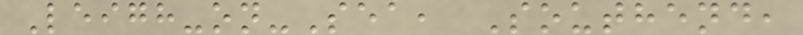Leigh-on-Sea, Southend,
